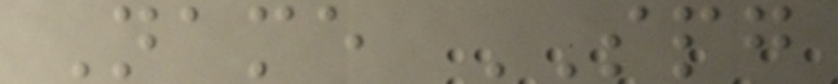Name SPG
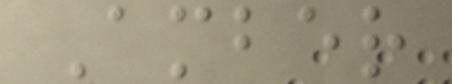Amber
